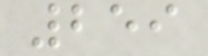259
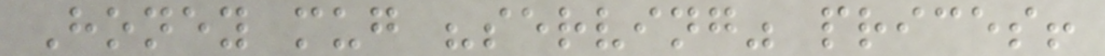Honey mug "serving" prices!
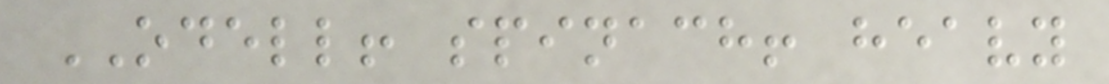ODELL! spinach! heavy
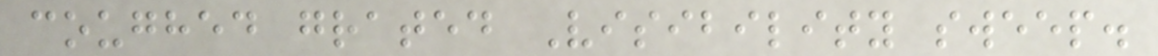coughed grated Visibility sweep.
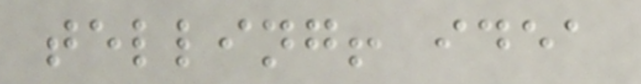telling! idea
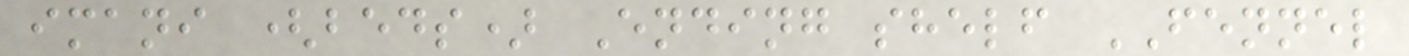imani (beds) Ending shelf FENNEL
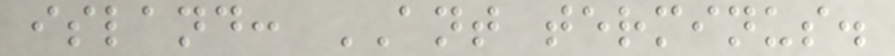island: ANT terminus.
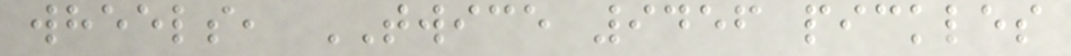wheels, TWICE 9456 pickles
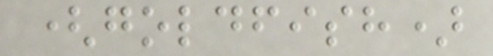(goldfish)
